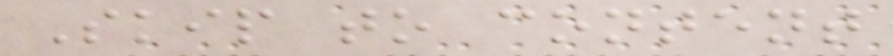Skip to content
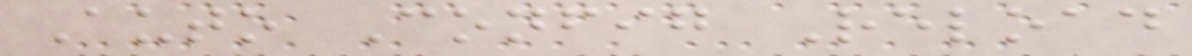Auto Config Reload
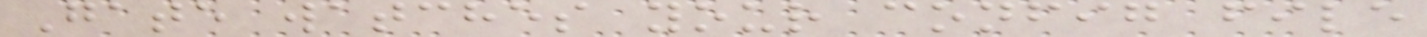Gate watches your config file
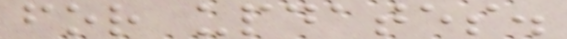for updates.
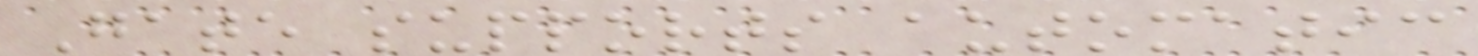Gate supports automatic
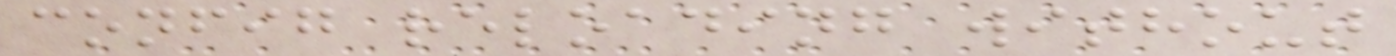config reloading without
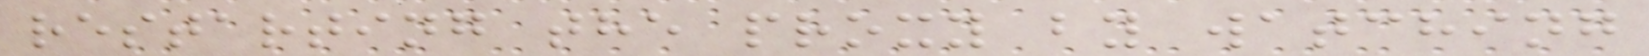restarting the proxy by watching
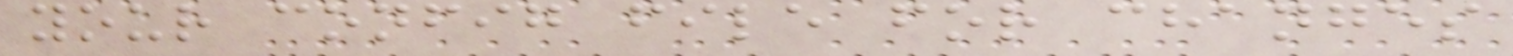your config file for changes
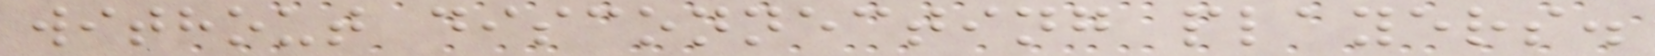without disconnecting players.
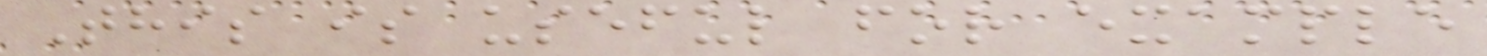This is useful for example
